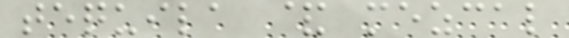tequila & mezcal
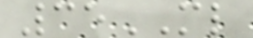35ML
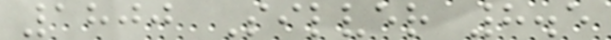1800 Silver 8.5
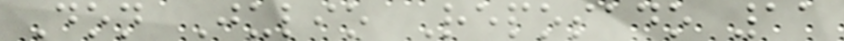Don Julio Reposado 11
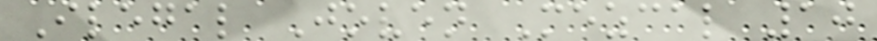Ilegal Joven Mezcal 10
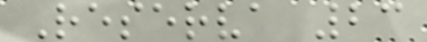Reserva 23
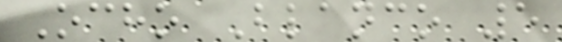Ocho Blanco 5
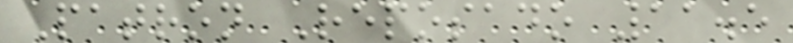Patron Reposado 11.5
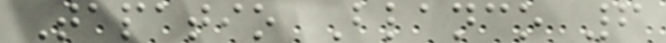Tapatio Blanco 6
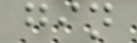gin
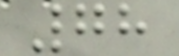78
